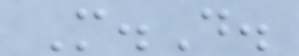M.D.
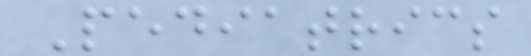Pediatrics
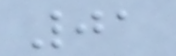01
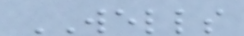WELLS
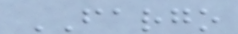FARGO
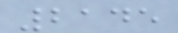2145
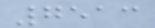7513
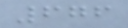676
